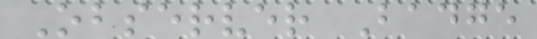Observer Badge
